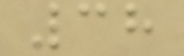38
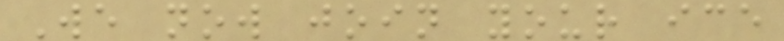We now join your ice
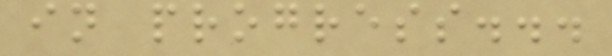in progress...
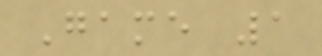Game 1
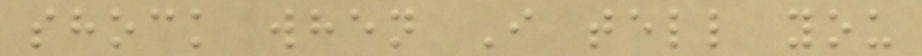shock when I tell you
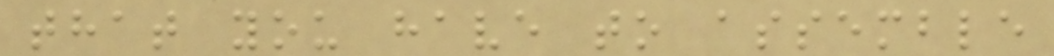that you have to assemble
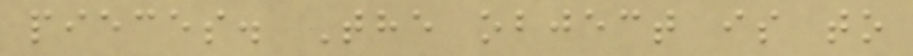pieces. The object is to
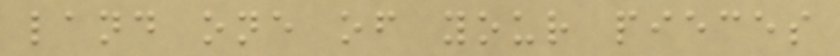land one of your pieces
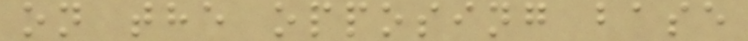on the opposing base
